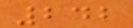242
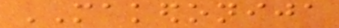MAKEDONIJA
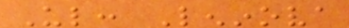Ul: Leninova
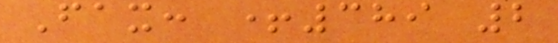Fax: +389 2
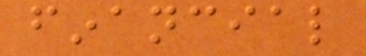financial
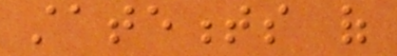statements of
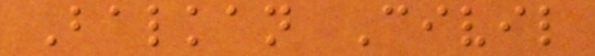Balkan Civil
